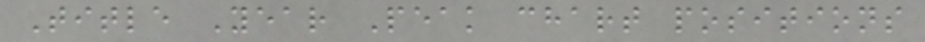Title Year Peak chart positions
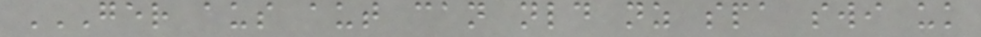GER AUS AUT CAN NLD NZ SPA SWI UK
